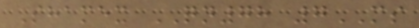Shamex QN78 7MS
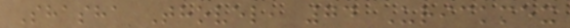Shasha Thovel, 74 Urickmex
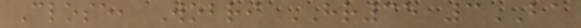Close, Wobri HR35 3BA
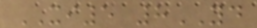XI5 8YD
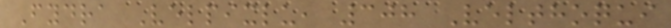Fydra Velpixlu, 308 Velthoqui
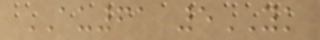AU61 5YK
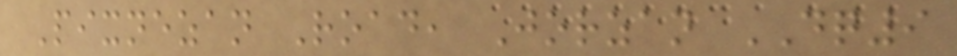Pixnezan Road, Jorzan DQ9
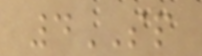4SP
